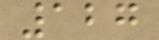127
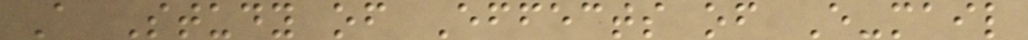A Study of Effects of E-mail
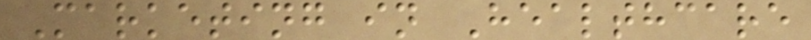Marketing in Healthcare
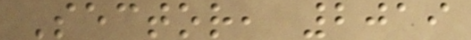Sector, 2019
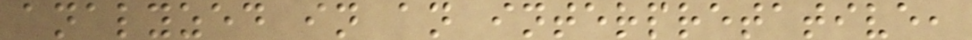analyzed in an interpretative,
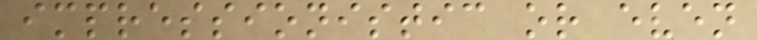impressionistic or even
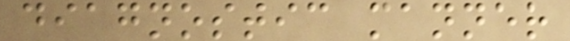diagnostic manner
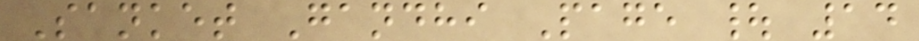Sanket Gandhi Page | 14
